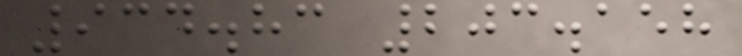934.83 203.158
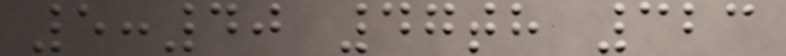5:40 47th 323
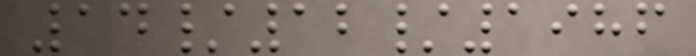14/12/1986
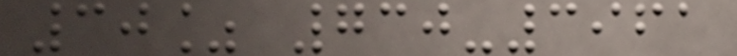30% 730-3961
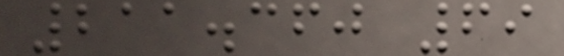211.360 69
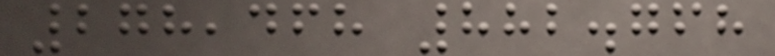278,468 882.768
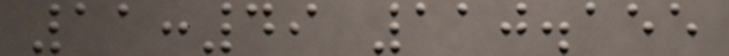11:49 110.155
